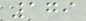179
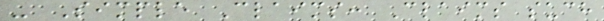- Simple Claims: Claims such
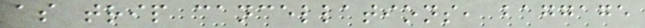as trip cancellations, baggage
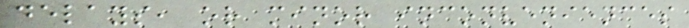delays, or minor inconveniences
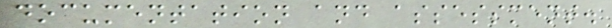documentation and assessment.
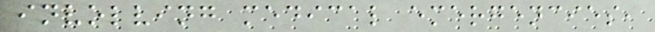involving medical emergencies,
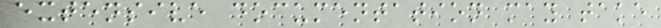extensive documentation may take
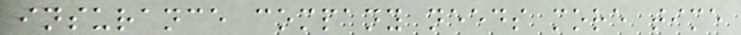insurance company needs more time
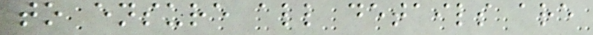to ensure all details are
